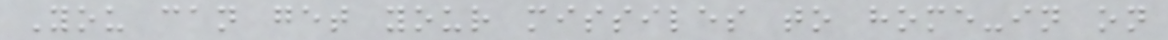You can get your missiles to home-in on
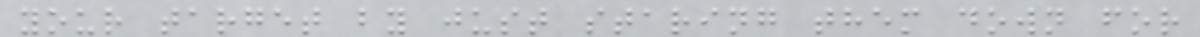your target by just staring them down for
